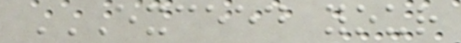EXCEED YOUR
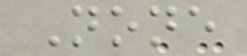None
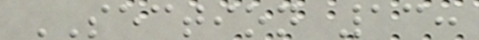SECTION 13:
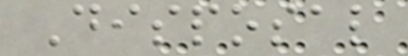Disposal
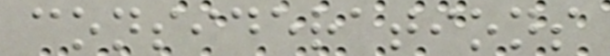considerations
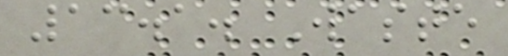13.1. Waste
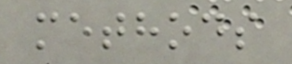methods
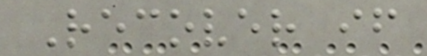Recover if
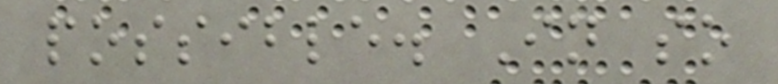possible. In so
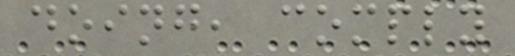doing, comply
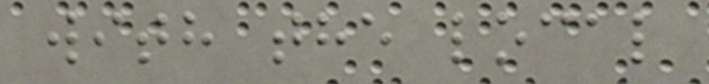with the local
